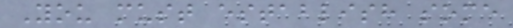You must establish some
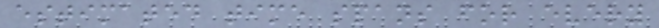estimated time spans for every
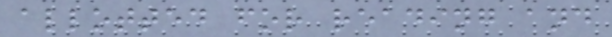allotted for reading and
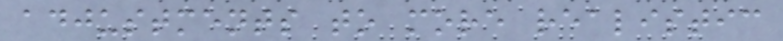adjustments to more realistic
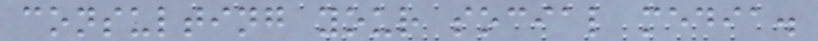consulting your social media.
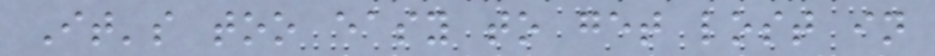It's too easy to get lost in
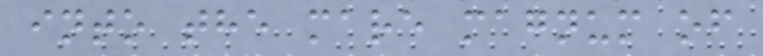into the mare magnum of
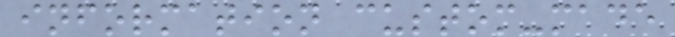information custom-made
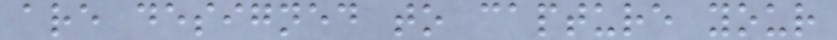are designed to capture your
